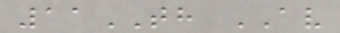11TH AV
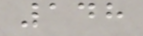148
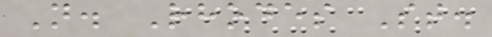N. Rhodes St.
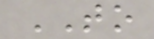TO
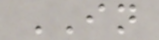IN
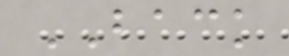BACK
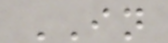IN
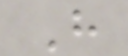H
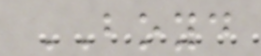BOYD
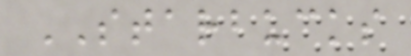STARBUCKS
